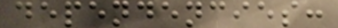dependencies:
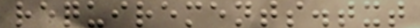requirements.txt
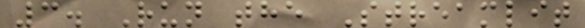3. Run the Streamlit
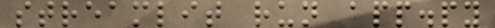streamlit run app.py
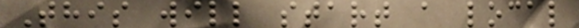This will start a local
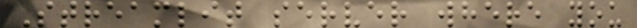Streamlit server where you
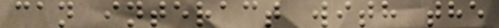can interact with the
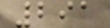291
